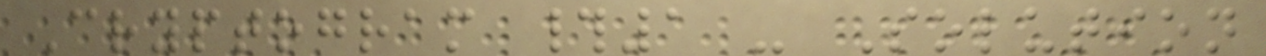Cryptogram #1 - Solution
